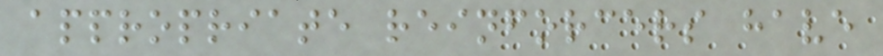appropriate reinforcers have
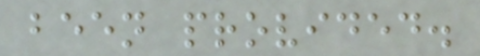been provided.
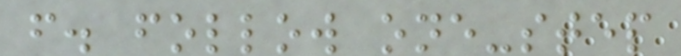f. follow one-step
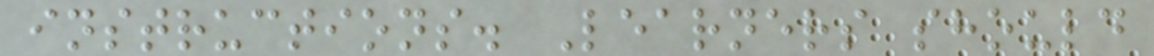instructions. Learners should
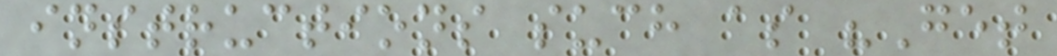instructions such as "Get
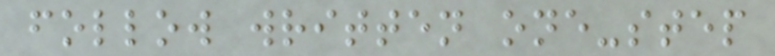follow written one-step
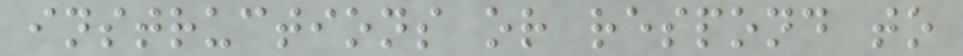instructions or respond to
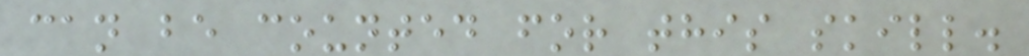can be counted for this skill.
